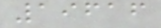19616
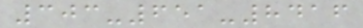303-651-8416
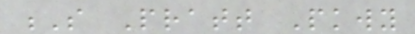S Pratt Pkwy
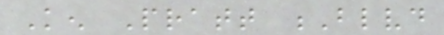Ken Pratt Blvd
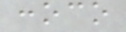conoco
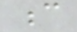c
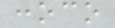conoco
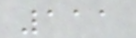111
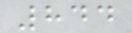844
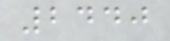2440
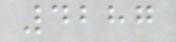4287
